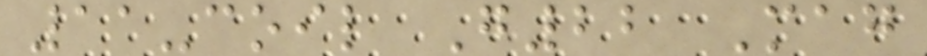11-coil G22 Mag
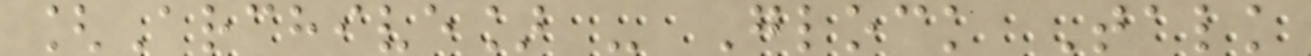[Archive] - Glock Talk
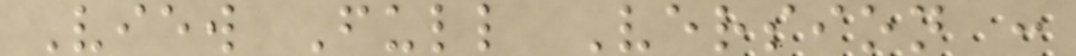View Full Version :
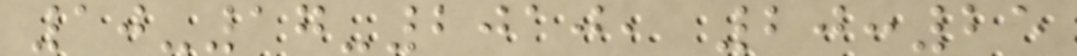10-17-2010, 20:25
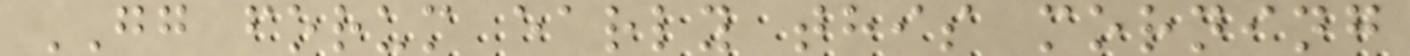GG forum early this morning
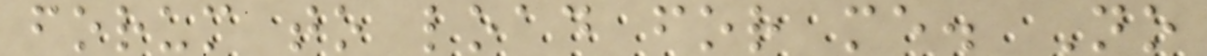forum to load for me. No
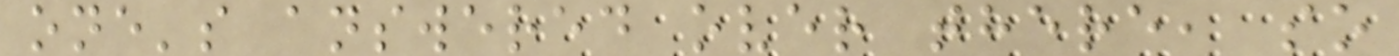one's answered over there, so
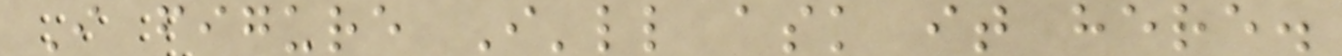I figure I'll ask it here.
